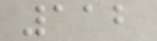112
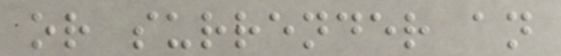or surrender an
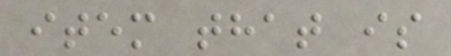item that is
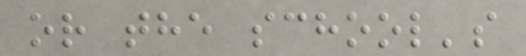or the school's
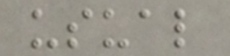usual
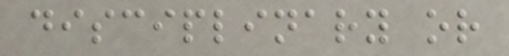disciplinary or
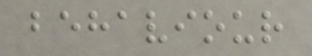behaviour
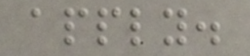apply.
